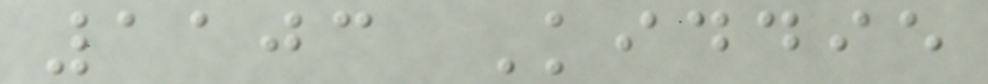1103 Kiddie
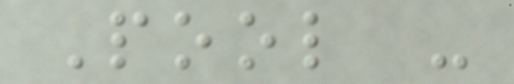Pool -
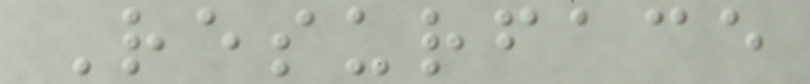Resurface
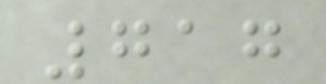717
